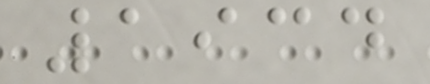1934
